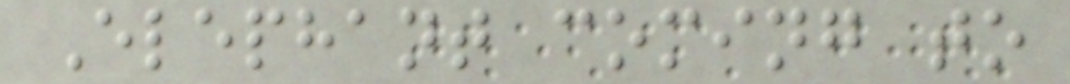Elephant coming to
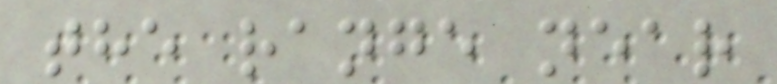the range near
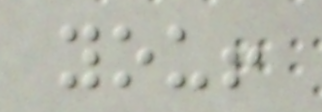you!
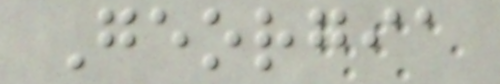Georgia
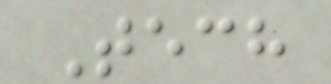Tech
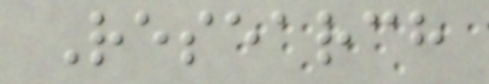Research
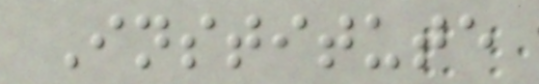Institute
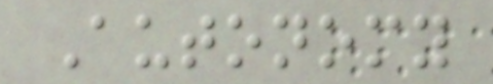Autonomy
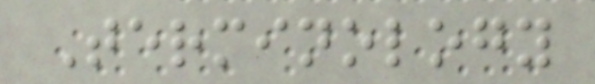Terminology
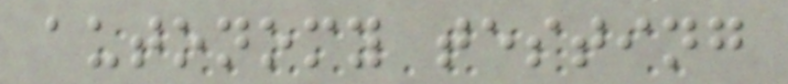autonomy testing
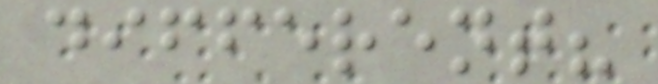different?
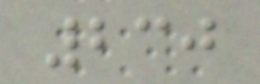230
